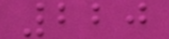220
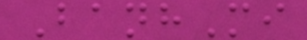BanhMi
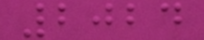2024
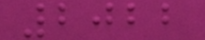2022
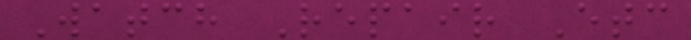Watch Repair Etc
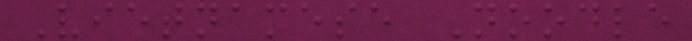Vietnamese Noodle
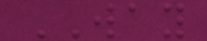WAY
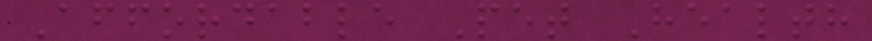Affordable Pet Health
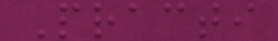Practi
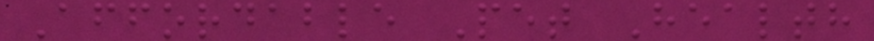Affordable Pet Health
